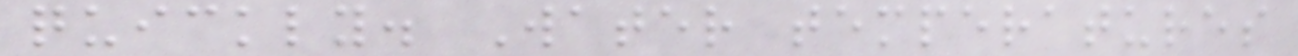quickly. Water temperatures
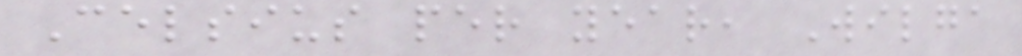Celsius per year, Wilga
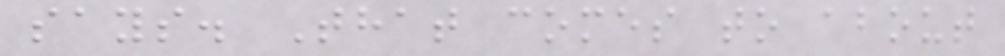says. That comes to about
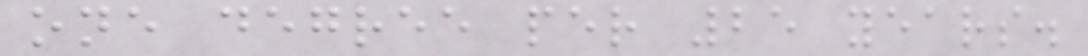one degree per 25 years.
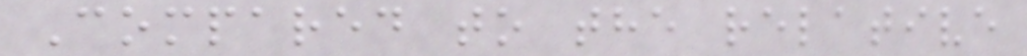Compared to the relative
